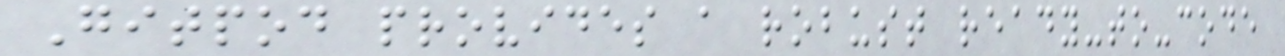Gitpod provides a robust ready-to-code
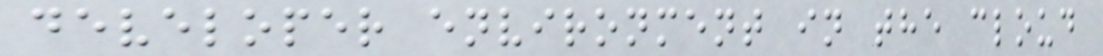developer environment in the cloud
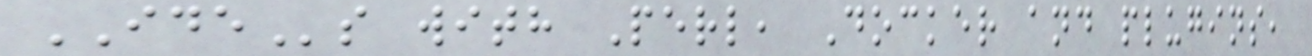IDEs with Perl, Docker and plugins,
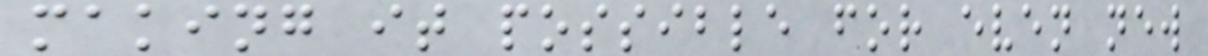making it possible for even new
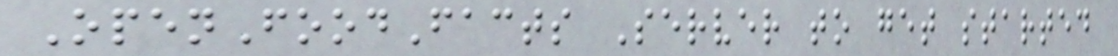OpenFoodFacts Server to get started
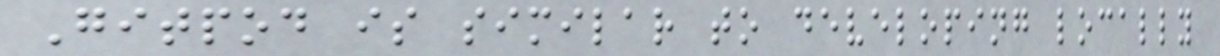Gitpod is similar to developing locally
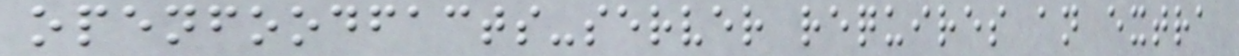openfoodfacts-server requires an extra
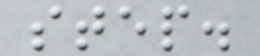step.
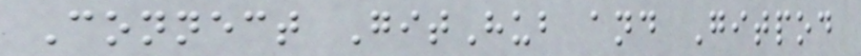Connect GitHub and Gitpod
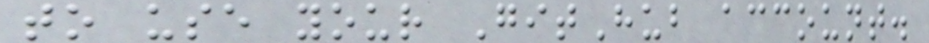to use your GitHub account.
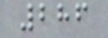286
